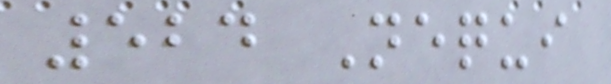524 Nequi
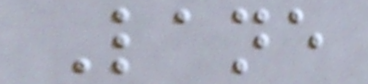Lane
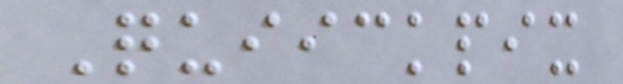Quiickpix
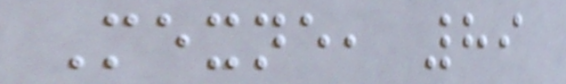Mexne, 89
